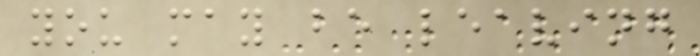you may be leaving
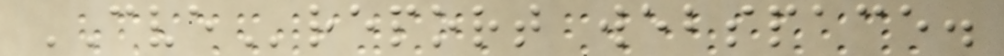CVEreport webspace.
